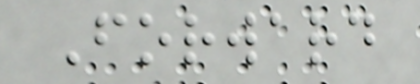Forward
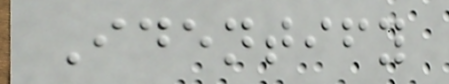Identify
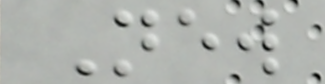New
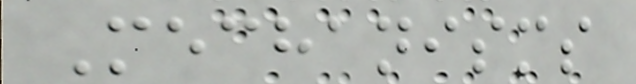Mechanisms
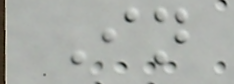In
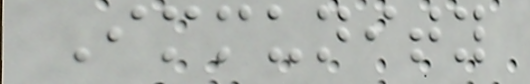Immunity
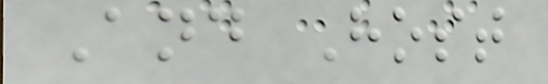And Host
